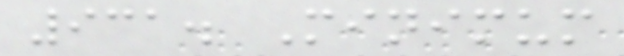931. Minimum
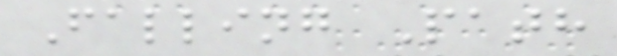Falling Path
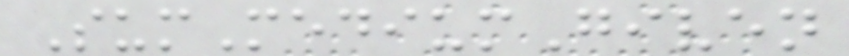SumMediumGiven
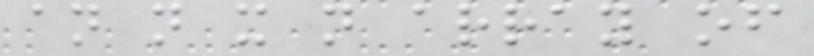an n x n array of
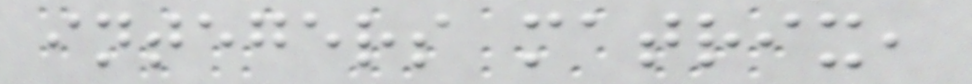integers matrix,
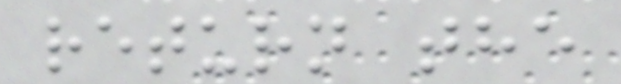return the
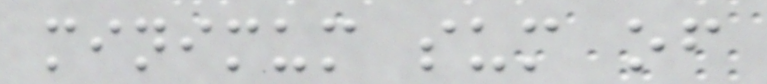minimum sum of
